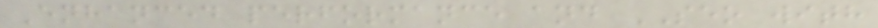Enhanced performance and SEO with
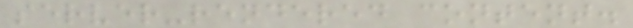server-rendered content.
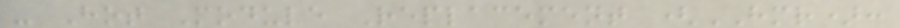- Hot Module Replacement (HMR):
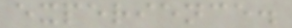experience.
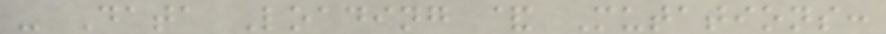- Data Loading & Mutations:
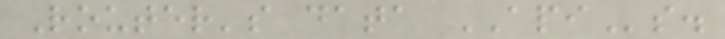Router's data APIs.
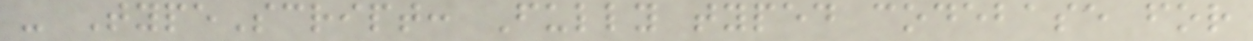- TypeScript: Fully typed codebase for
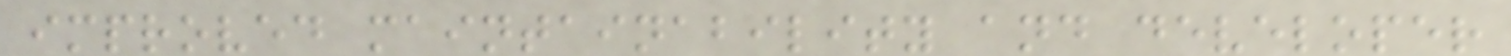improved maintainability and developer
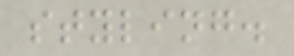styling.
